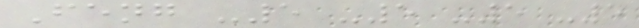Feng -5 -5 -5 -5
